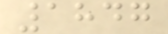1847
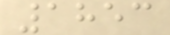1853
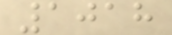1018
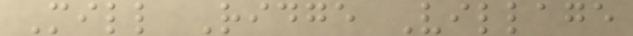Mill Ridge Village
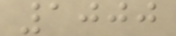1000
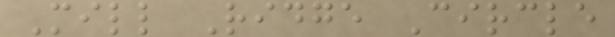Mill Ridge Circle
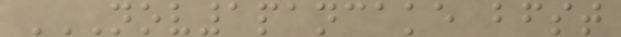NOV1PANCAKE BFST
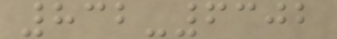832-6302
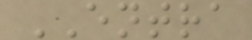ENTRA
